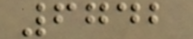6742
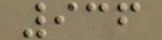936
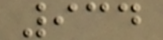934
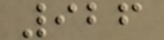926
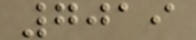7019
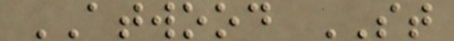ATWOOD ST
